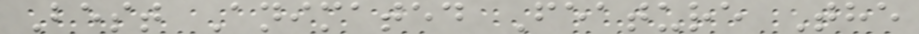Best Animated Feature The
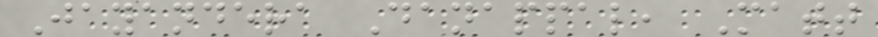Jayandera Danappal, Matt
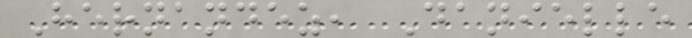Hernandez, Danielle
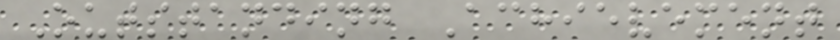Outstanding Achievement
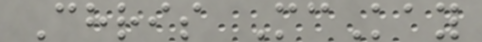Chris McKay
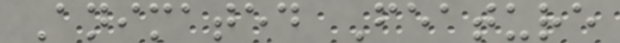Animated Feature
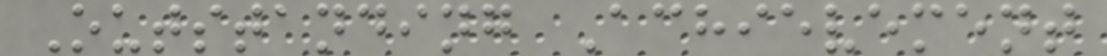Outstanding Achievement
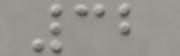32
